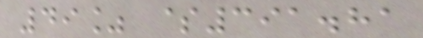49% $391.81
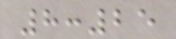8:25
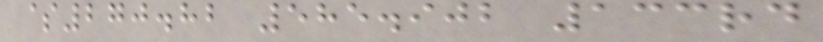$270.82 585.902 133rd
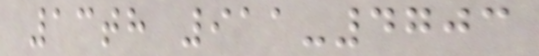13th 911-4703
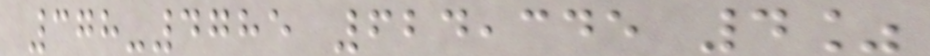378-4785 624,345 4%
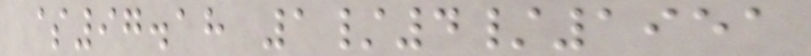$97.18 1/4/1951
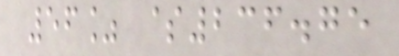56% $236.75
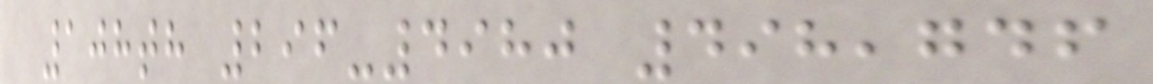108th 296-4980 498,746
